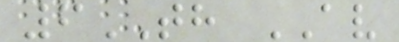6TH AV
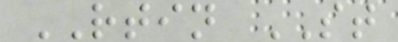RTIN ST
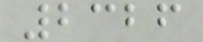2326
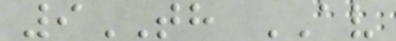9TH AV
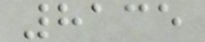8135
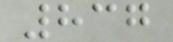837
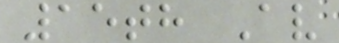15th Av
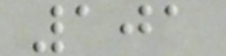101
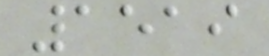1519
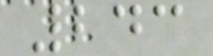243
